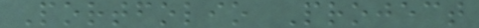Portfolio Project
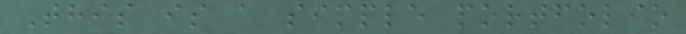This is a simple portfolio
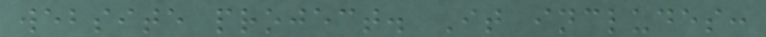website project. It includes:
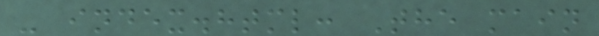- index.html: The main
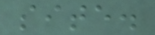site.
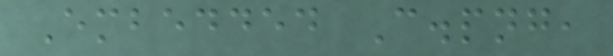Embedded C.png,
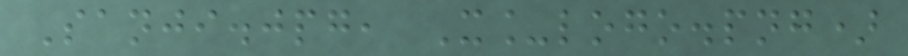Sanji.jpg, X_logo.png)
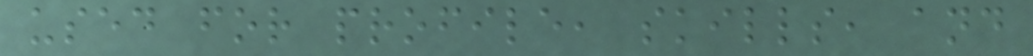used for profile, skills, and
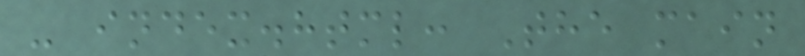- index.html: The main
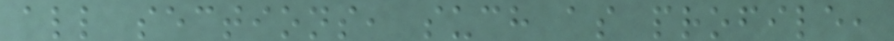all sections, such as profile,
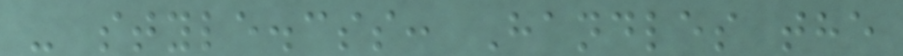- style.css: Handles the
